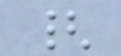{
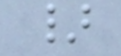}
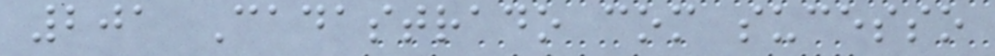201 Cadastrado com sucesso
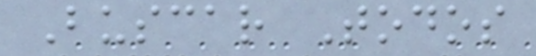Buscar Todos
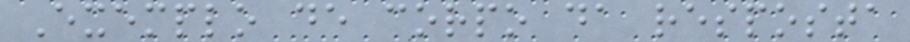Exemplo de corpo da resposta
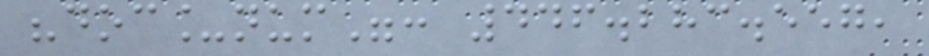"doc_num": 446.283.557,
